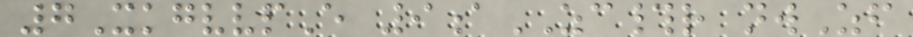7XkgvvpE 9aZC#r nwZf
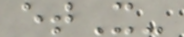etX-
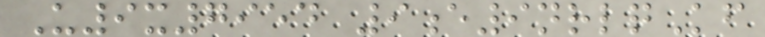U9x7954 9e9nrlqKf
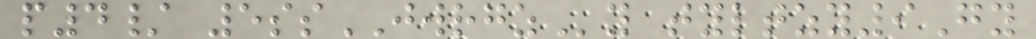p4/ 5ssJWRGZy tyltzy9Gy
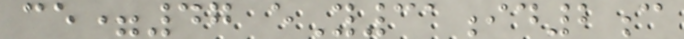ce=47 eY31id2c
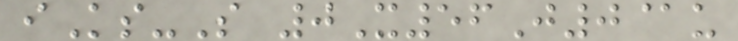iKs-S 0X56J0@u
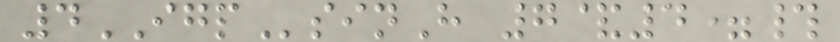4IGPsinH 7&4=#
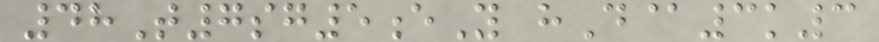48T7sg5eY hD@3k3
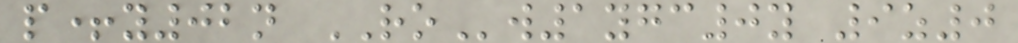p+y02n ROw1ygc0y 9z0
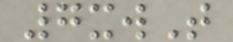7xwT
